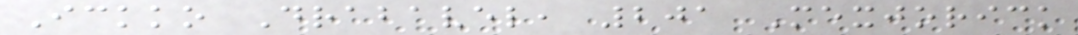Ickko Drabavel, 201 Mexjorick
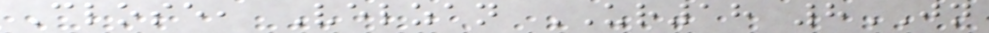Close, Velzan UR18 8JN
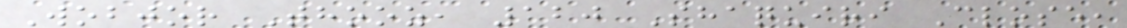Wobjor Thooz, 120 Shaquiri Close,
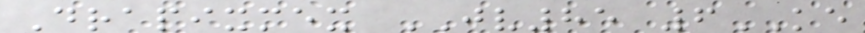Drapixmex JV85 6KE
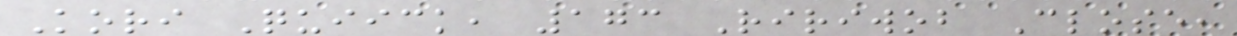Kori Quiick, 173 Ririwob Close,
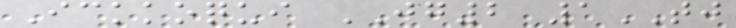Ickkoqui JG2 1TJ
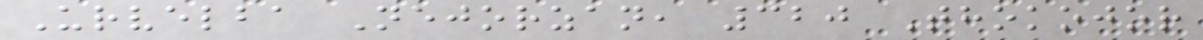Urvelba Nejorzan, 320 Thokojor
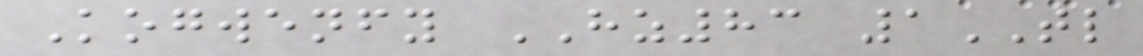Kogwenfy HZ83 1TL
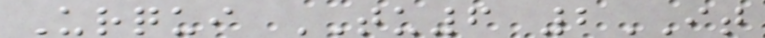Urqui TU6 2IT
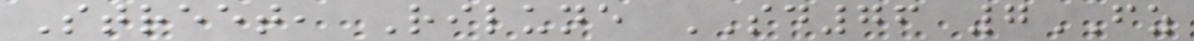Street, Rilune SD76 7FZ
